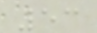53
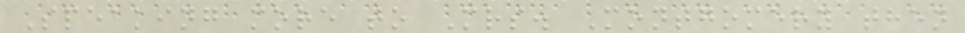Speaking more to Mrs. Montgomery then
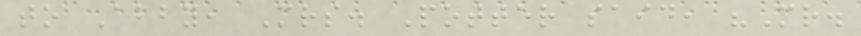to Abby, Mrs. Potter said, "Mr.
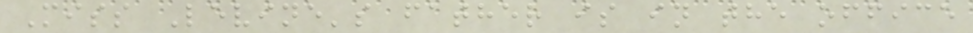Miss Levine's father is in the office
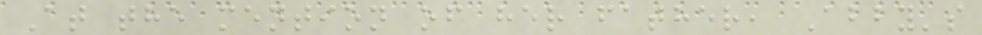At the mention of her father, Abby's
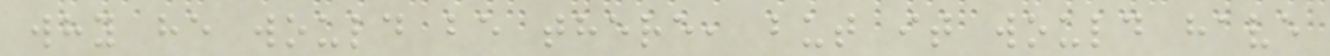why he would be there, but it would have
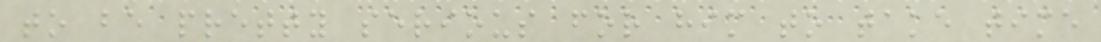to be pretty serious for him to take time
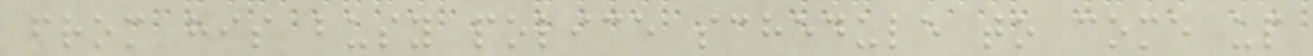from his busy police schedule to come up
